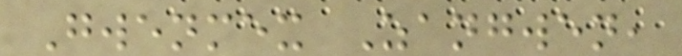Gwenmex Zangwen,
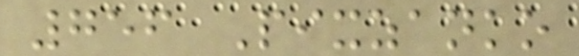756 Pixzanko
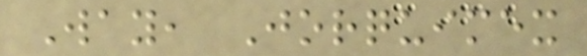Way, Jorquimex
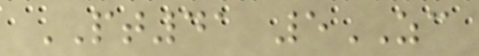PT41 5ZC
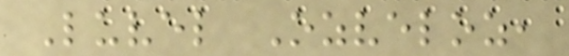Luvel Ozveloz,
